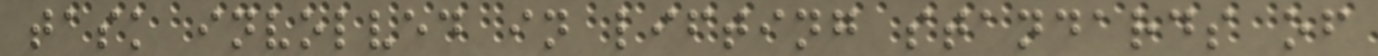task involved in lifting standards of
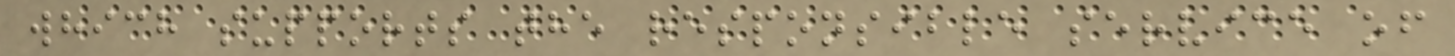which supports the responsible service of
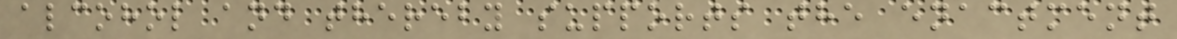alcohol and thereby supports the enactment
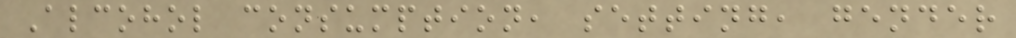Alcohol consumption, setting, gender
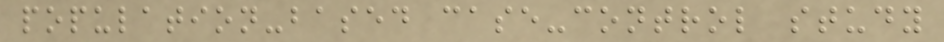population-based case-control study
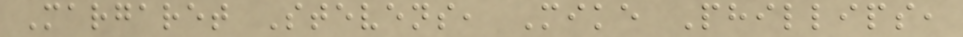Margaret Stevens, Mike Phillips,
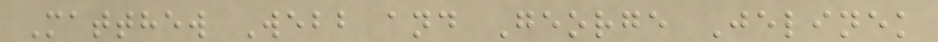Matthew Webb and George Jelinek
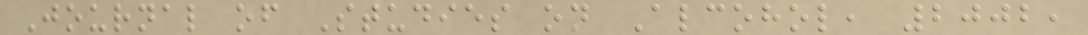Journal of Studies on Alcohol, 2002,
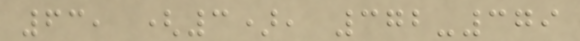63, (3), 372-379
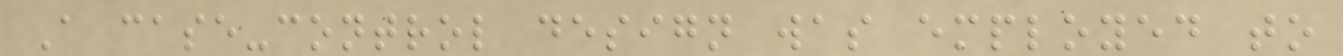A case-control design was employed to
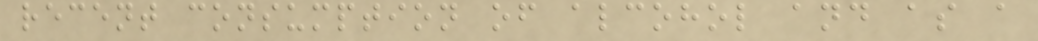recent consumption of alcohol and as a
